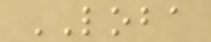LOBA
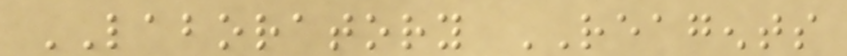LABORATORY REAGENTS
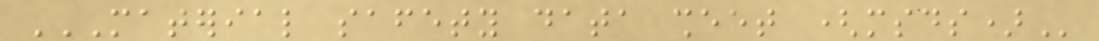MATERIAL SAFETY DATA SHEET (MSDS)
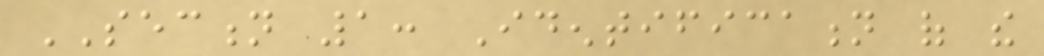SECTION 1: Identification of the
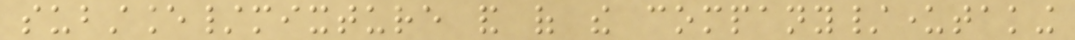substance/mixture and of the company/undertaking
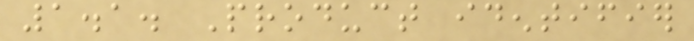1.1. Product identifier
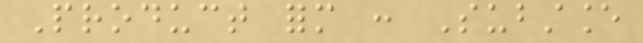Product form : Substance
